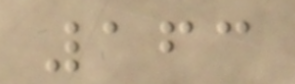163
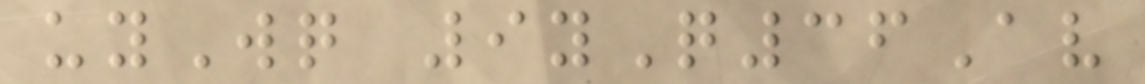uyWq 9yQ36Av
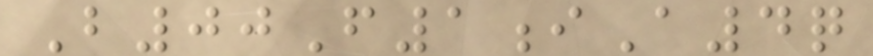B00F1iA4q
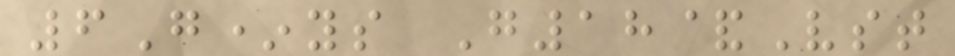6G*ys G18&Vst
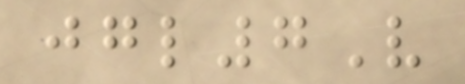jgl7V
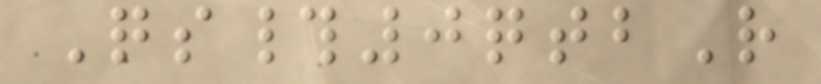Qs#0qtbR
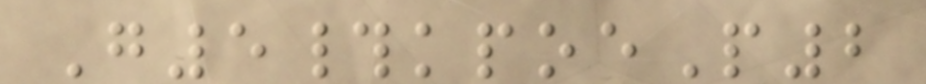G5#kpoeP2
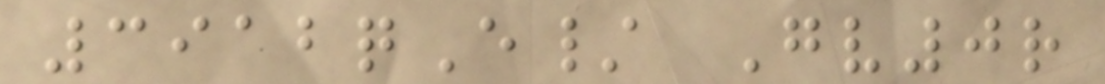3912qE/ Gv0r
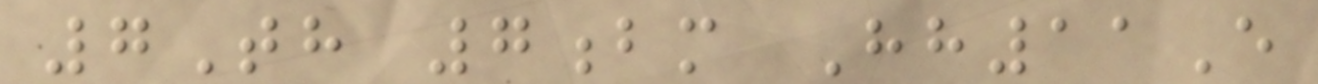7Th 7bm Hh11E
